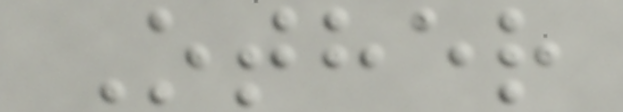Other
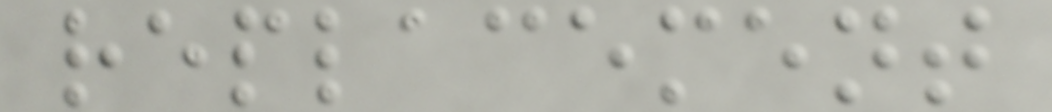replacement
